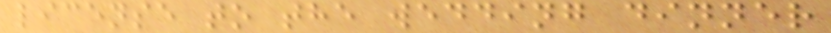license to the wedding dinner
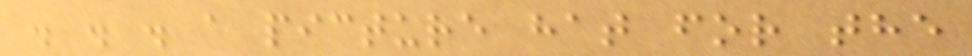. . . a picture hat for the
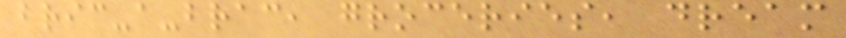bric-a-brac, groceries, dream
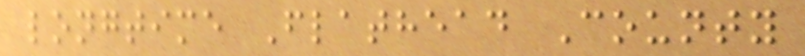longtime Flathead County
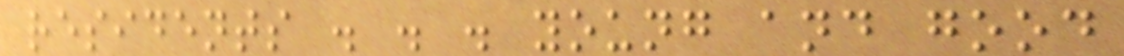residents . . . young and good
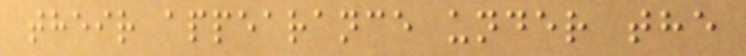their appearance under the
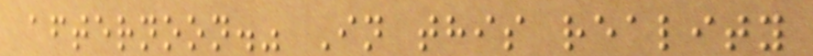afternoon." In this reality
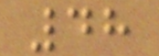48
